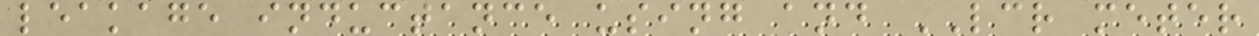leakage inductance using and LCR meter
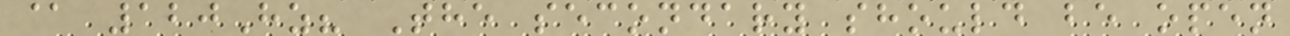@ 120Hz? The secondary should be open
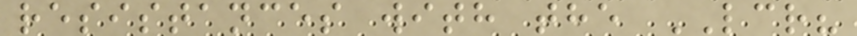resistances with the LCR?
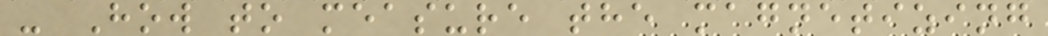- How to measure the magnetizing
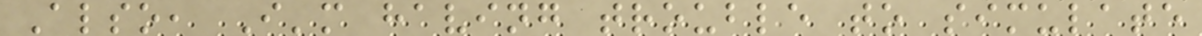Also, I'm having trouble to simulate
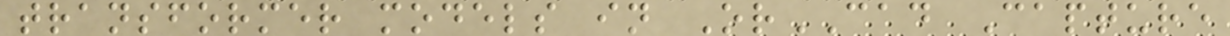transformer models in OrCAD Capture
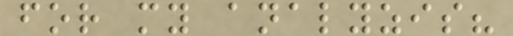for my analyzis?
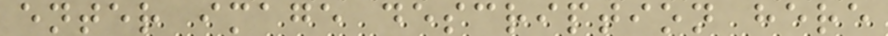enter image description here
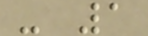- 1
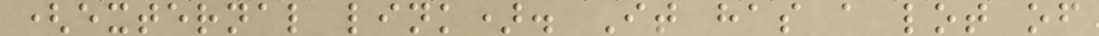(external link). It has a lot of
